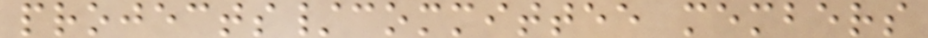projects/committee members
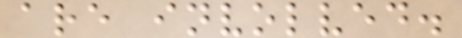are involved.
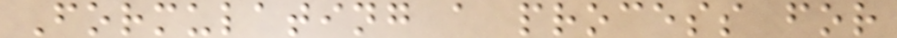Formulating a process for
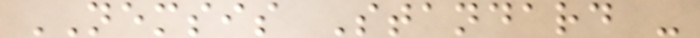NEMSIS Standard -
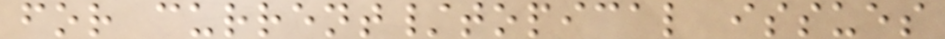for current/topical issues
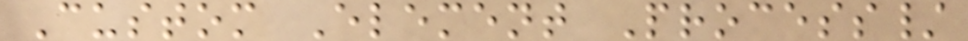Custom Element Process/
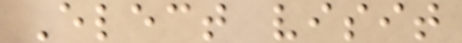Elect visit
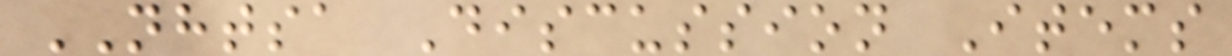NHTSA Discussion Items
